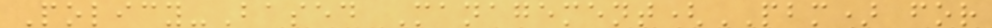Policy-Based Management(PBM) for
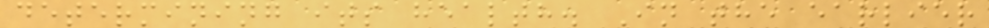determining its health. In the earlier
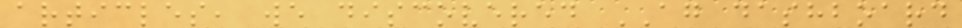articles, we discovered AG dashboard
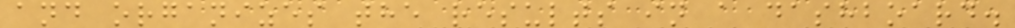and organizes the results in a dashboard.
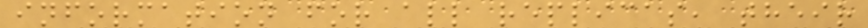information for all replicas, their
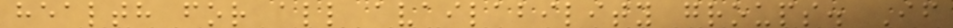health for all availability groups. If
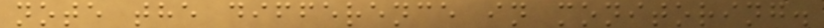note the difference in monitoring.
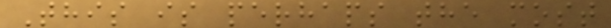This is perhaps the most
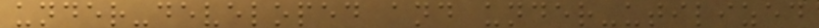under-developed and under-utilized
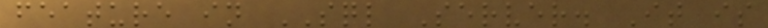feature in SQL Server. It is
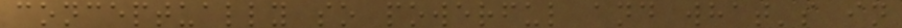conceptually so powerful and what's in
